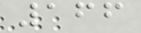166
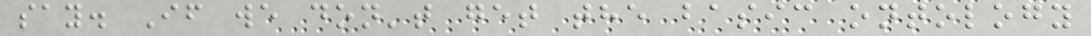say. If we don't get the basic ontology
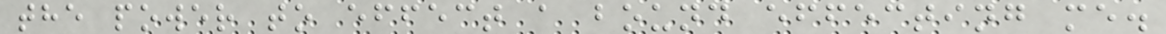the power to effect a bound effecting me.
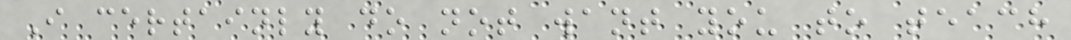I certainly do not want you to teach
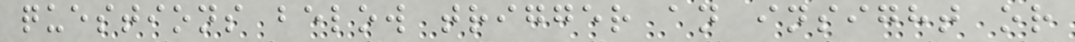questions below trigger an insight or
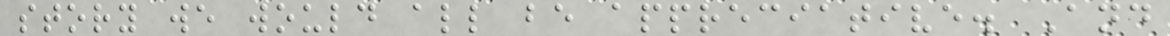story we would all be appreciative. And
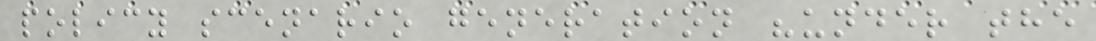policy scenario generation "under the
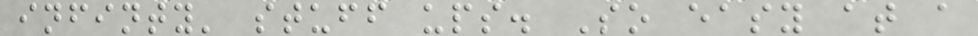infinty' stuff ups. So easy at a
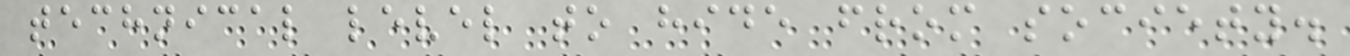technical level to hide from society.
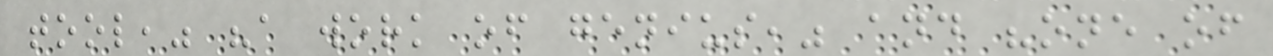tool," "a work of genius," and "one of
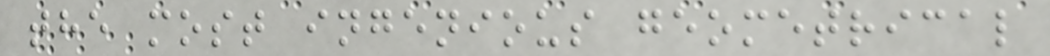the most ingenious geometrical
